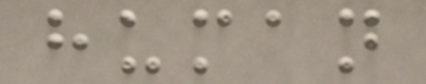human
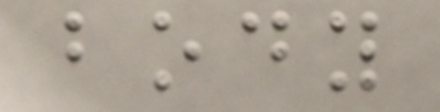body
